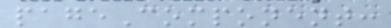pageComponent:
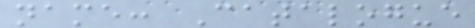name: Catalogue
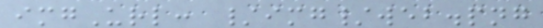imgUrl: /img/web.png
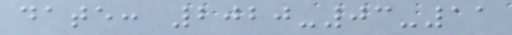date: 2020-03-11
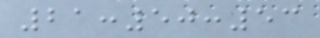21:50:53
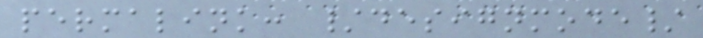permalink: /designmode/
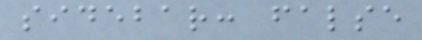sidebar: false
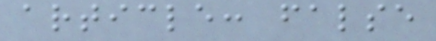article: false
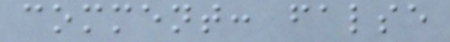comment: false
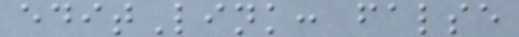editLink: false
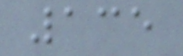135
